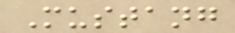Mustang
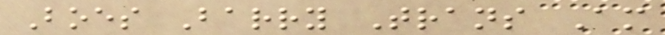Boes Barry Trans Am
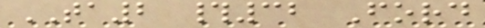TA2 #32 Ford
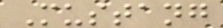Mustang
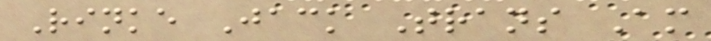Rinke Jack Trans Am
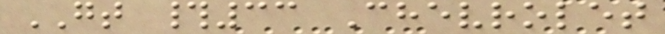GT #33 Chevrolet
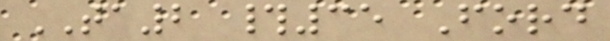TA2 #35 Ford
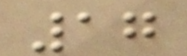17
